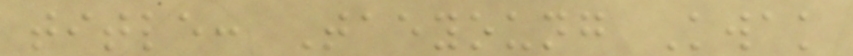title: Taeyoung Kwak
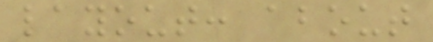layout: about
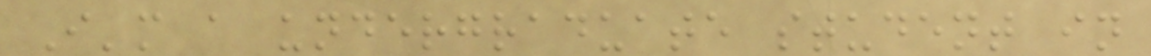I'm a undergraduate student in
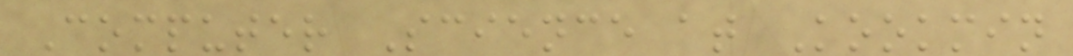Computer Science at Kookmin
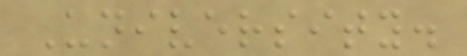University.
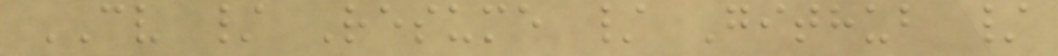CV / Resume / Github /
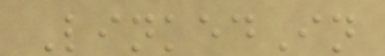LinkedIn
